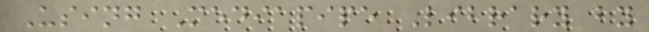Using Mediapipe Library by
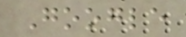Google
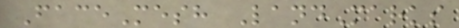FaceMesh LandMarks
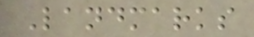Landmarks
